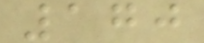170
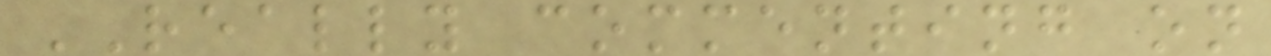REALLY commenting on
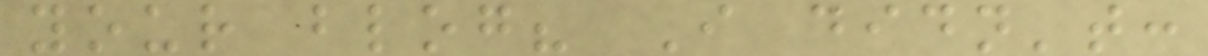your blog? I didn't:
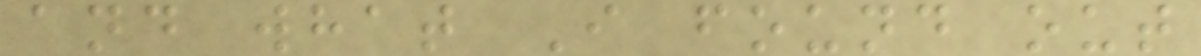and what I found out
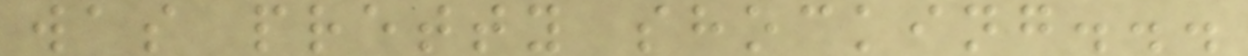was pretty shocking...
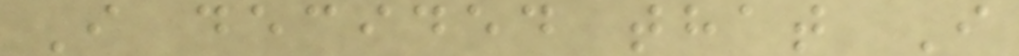I decided that I
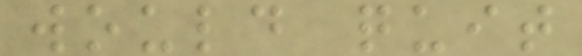would quit
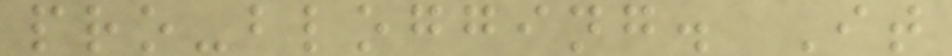pro-blogging. It
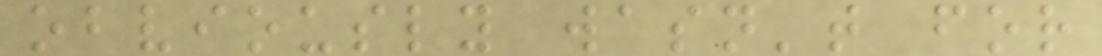obviously wasn't for
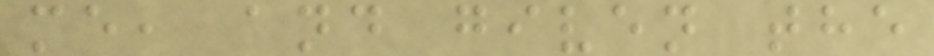me, and given the
